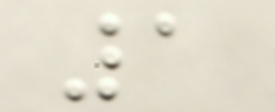1
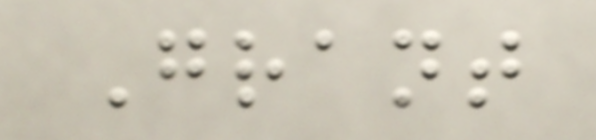Grant
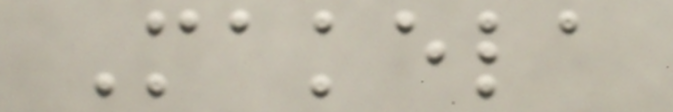Makela
